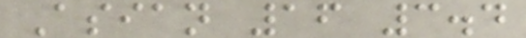Asian 16 3.4
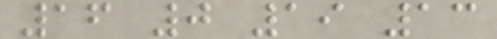16 0 19 13
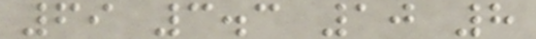69 3.3 10 8
